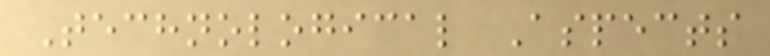Technological Aspects
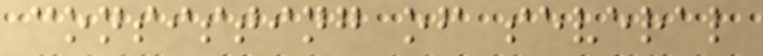consisting of several
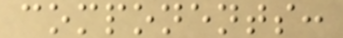components:
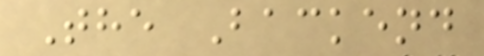The Backend
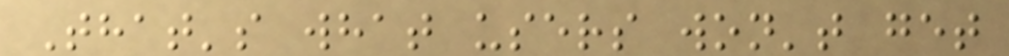That's what users won't get
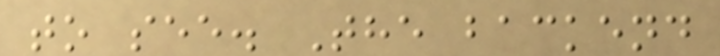to see. The backend
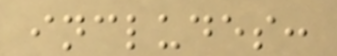includes:
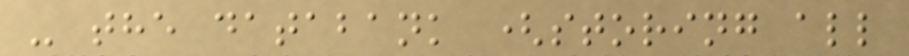- the databank (storing all
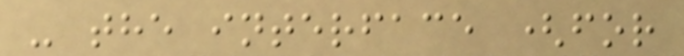- the interface (for
